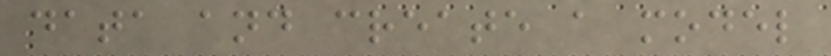data and create a model
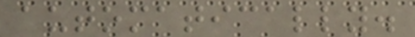automatically.
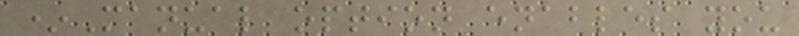*Manual option enables you
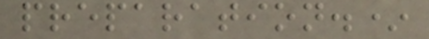preparation.*
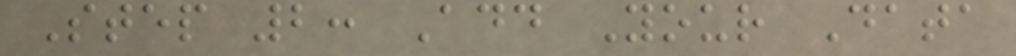Step 2: Add Your Data
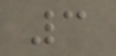3
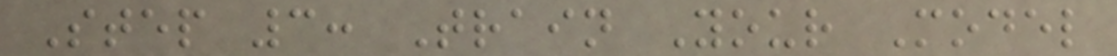Step 3: Train Your Model
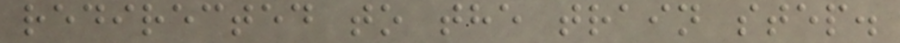redirected to the train step.
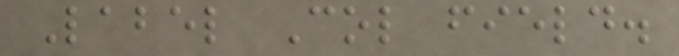Label Col field.
